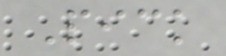Pick
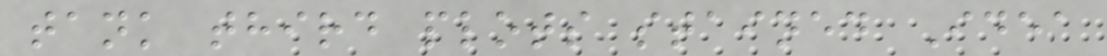tank third plots stained Idea
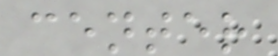center
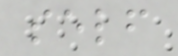self
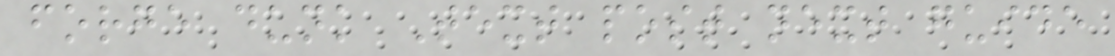forge dunk Text post next guide
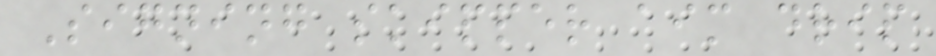Signing skipper aim drip
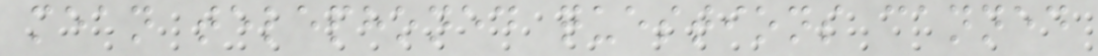mean telephoned questions canned
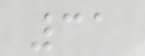31
